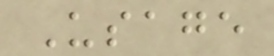Usage
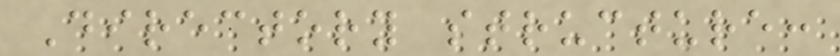Directory structure:
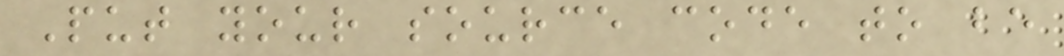Put your source code to be
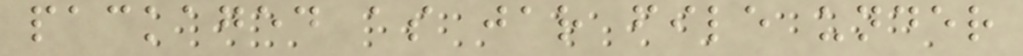packaged as jar file under
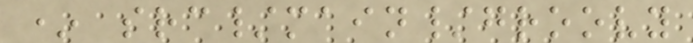* src/main/groovy
